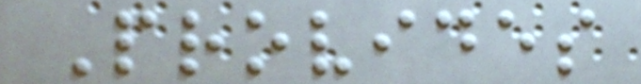Provides
